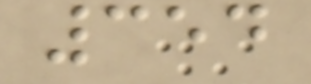354
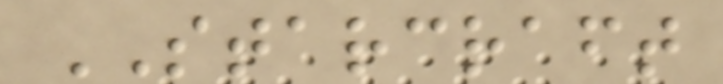STARCRAFT
